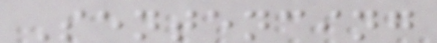Sentencing
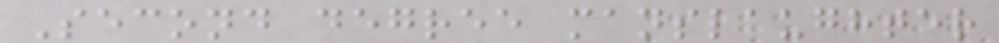Second degree manslaughter
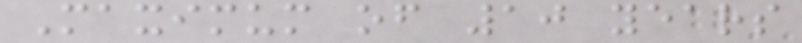Maximum of 10 years
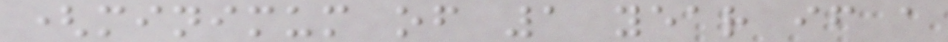(minimum of 1 year if a
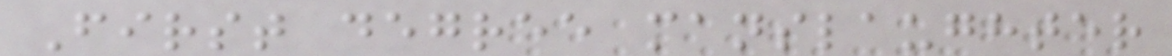First degree manslaughter
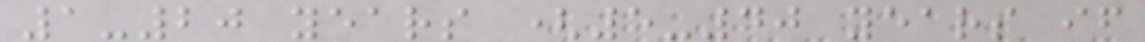1-20 years (5-40 years if
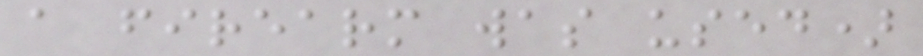a firearm was used)
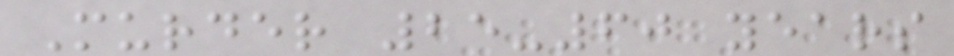Murder 25-60 years
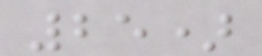25)
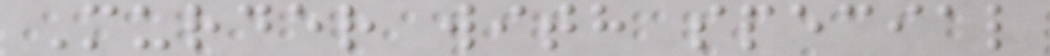Murder with special
